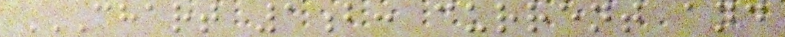CHART 1B: CURRENT AND
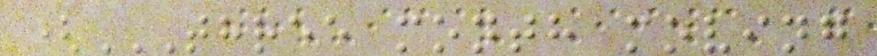(THREE MONTH MOVING
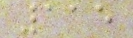115
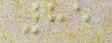85
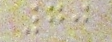70
